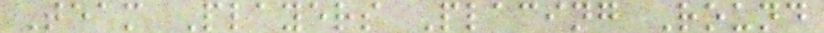Team Players Placing Round
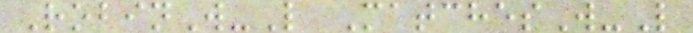RobinW-L MatchesW-L
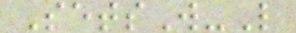SetsW-L
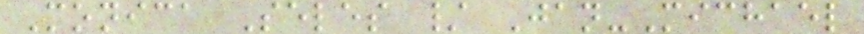Monica Seles / Jan-Michael
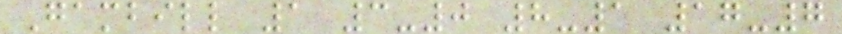Gambill 1 3-0 8-1 17-7
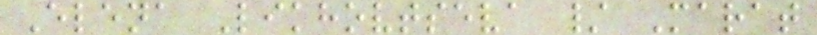Elena Likhovtseva / Marat
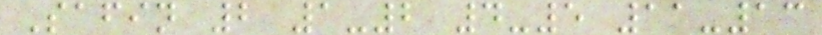Safin 2 1-2 4-5 11-13
